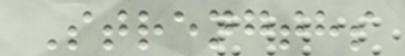Strengths
